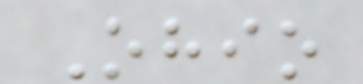Ohio
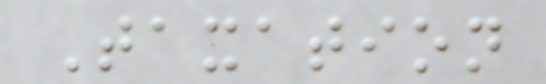Taxation
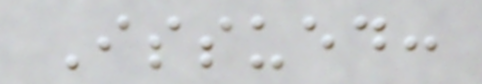Issued:
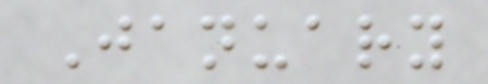January
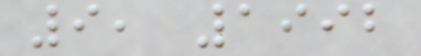9, 1992
